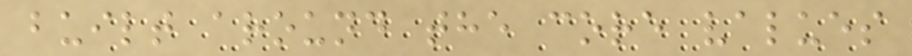built around the core values
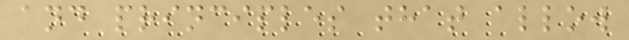and principles that allow
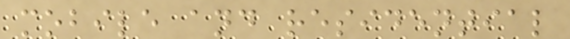mobile and residential
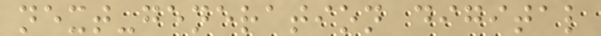next-generation digital
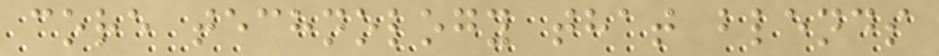core technology that blends
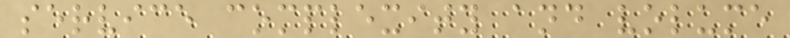service complexity and volume
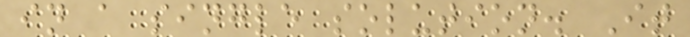in a single solution. It
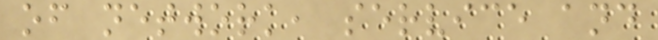of network, service and
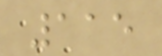115
